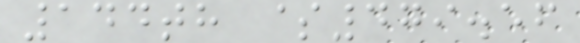144th $479.56
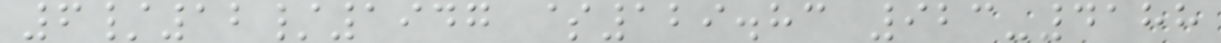6/12/1947 $129.83 923-4188
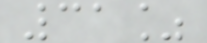31%
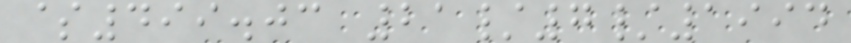$499.03 21/7/1994
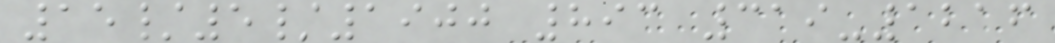15/5/1900 893 319-1216
